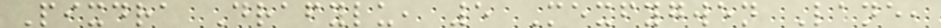Pixdra Drafylu, 5 Mexfygwen Lane,
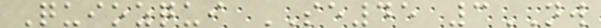Quiozqui SE45 3NW
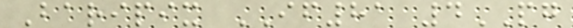Baripix IF81 4PG
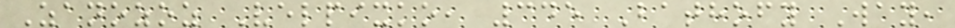Zanozoz Velpixko, 345 Bathofy Way,
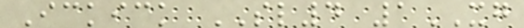Ickick SL4 1XG
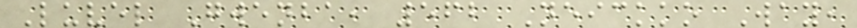Luvel Gwenba, 562 Neickko Way,
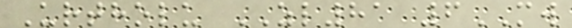Urtholu ZL81 6MW
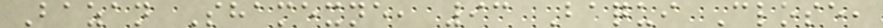Bazan Shamexne, 93 Baqui Close,
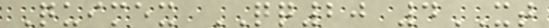Quimex QQ20 4XT
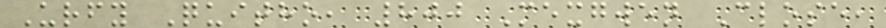Urfy Quitho, 800 Mexgwen Close,
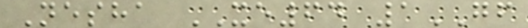Nesha XE64 1GF
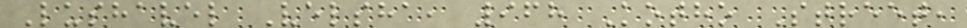Lushavel Velsha, 968 Kotho Street,
